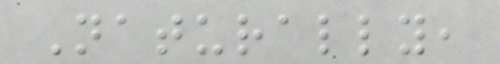Naturally,
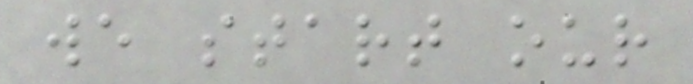we start our
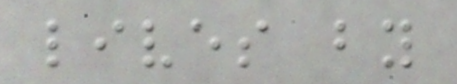lives by
